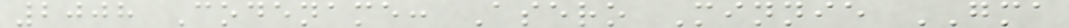2008 Codename: Asero Minnie GMA
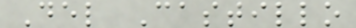Del Castillo
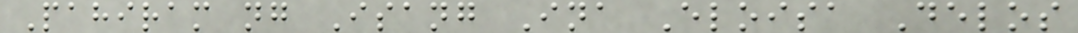Pahiram ng Isang Ina Eloisa Delos
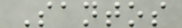Santos
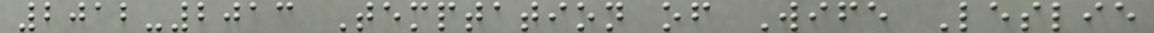2012-2013 Temptation of Wife Leslie
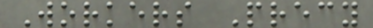Workers Precy
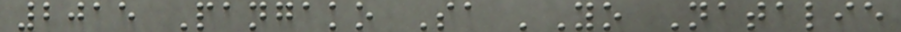2015 Pangako Sa 'Yo Natalie
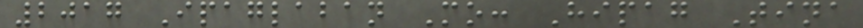2017 Ipaglaban Mo: Hipag Tina
